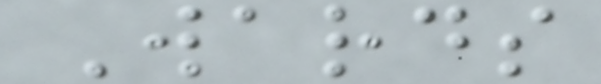Wards
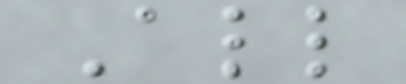All
